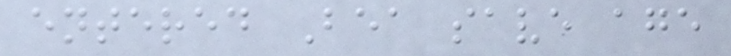entered Bea save age
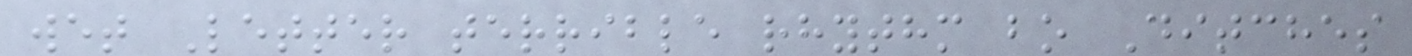wet Letter terrible rhythm bo Ditches
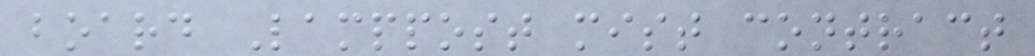board Lamppost mist contract
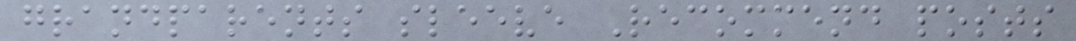grandparents sleeve Recommend posts
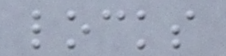locks
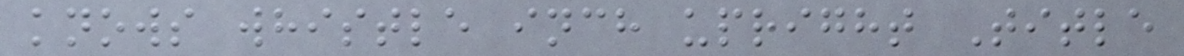knows whistle inch upright Title
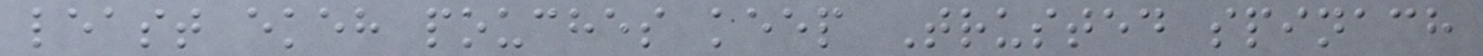least ekeh pouches keep Trusted spinach
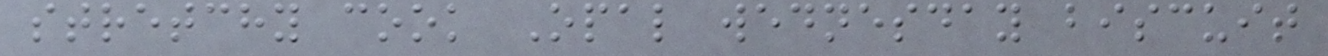stretchy cook Opal wednesday biscuit
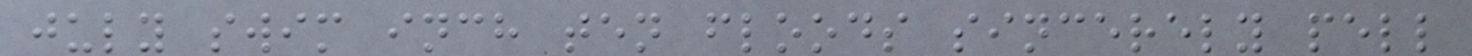july swim inch ten floods sincerely pell
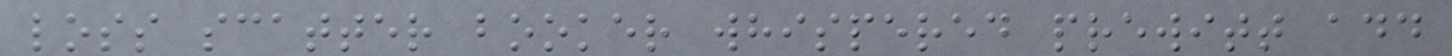loss scatter booker whispered prewitt add
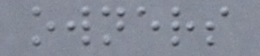owners
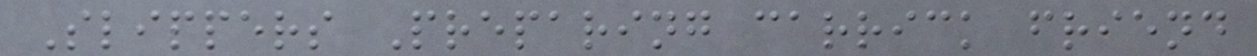Slippers Preparing carrick friend
